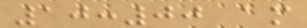10:00 am
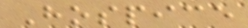Hospice
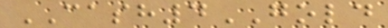CASH4GOLD
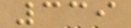339
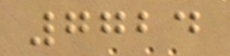7724
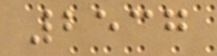2537
